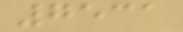7531
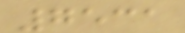7531
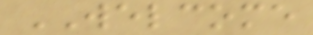WELCOME
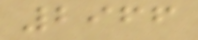2966
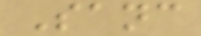Sanc
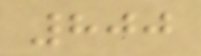800
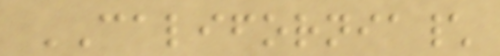CALIFORNIA\
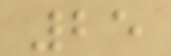25
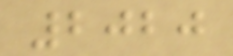2020
